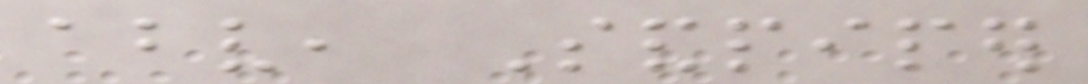above, Sandpiper
